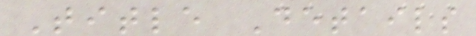Title Details
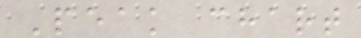Peak chart
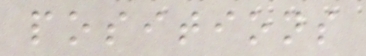positions
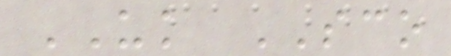UK SCO
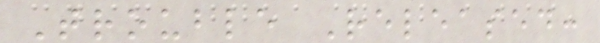Trouble Released:
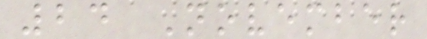24 November
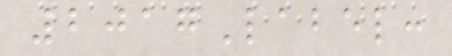2017Label:
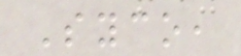Syco,
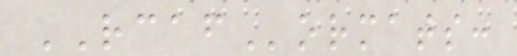RCAFormats:
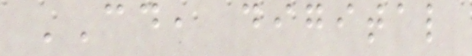CD, digital
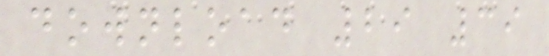download 29 39
